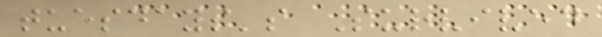tuesdays's Survived
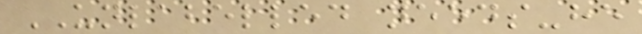UNLABELLED needs-he
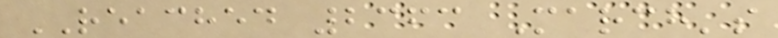REACHED 2363 March's
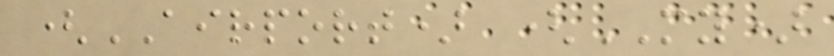(AIRPORT) (MY)
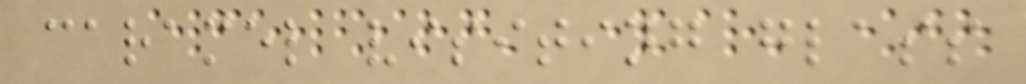caramel visiting glass
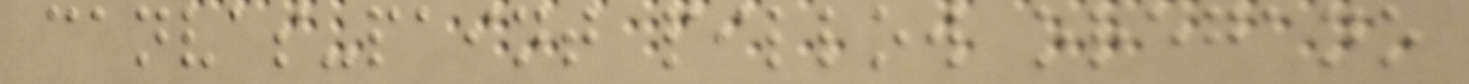canvas-paint pillow oregano
